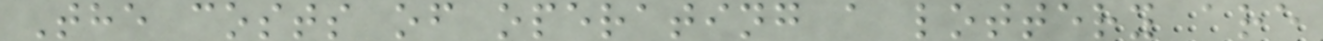The costs of operating a lottery are
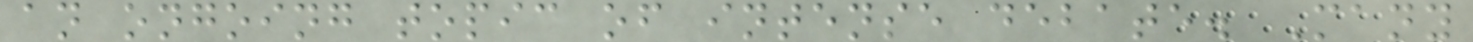an ongoing topic of intense debate. Many
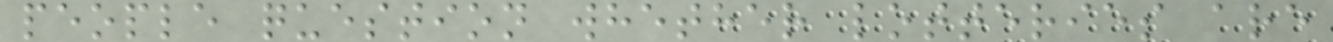people question whether lotteries are
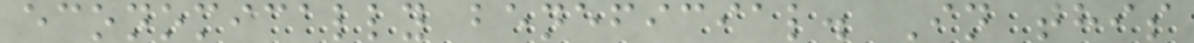economically beneficial. In this
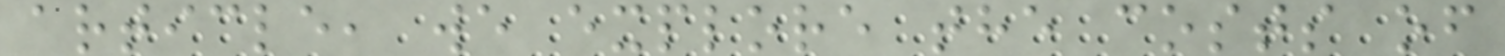article, we explore the costs of
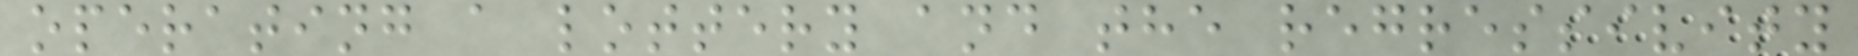operating a lottery and the regressivity
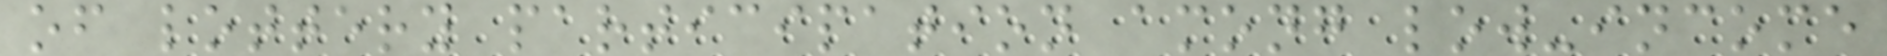of lottery participation among low-income
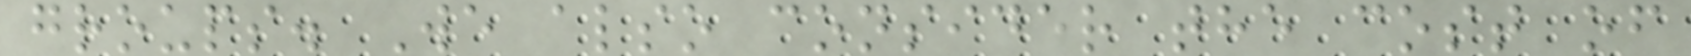groups. We also consider the cost of
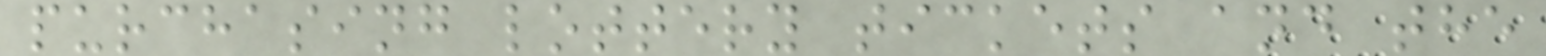purchasing lottery tickets and the
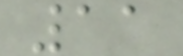11
